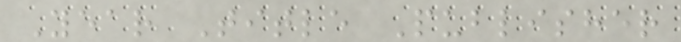Year Title Publisher
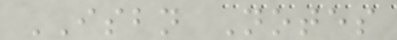ISBN Notes
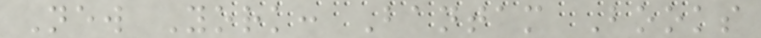New York: Bantam Books
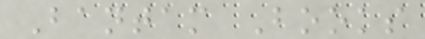Bantam Books
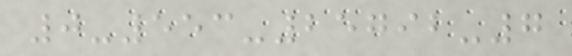0-553-25792-7
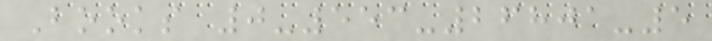Books 0-553-26801-5
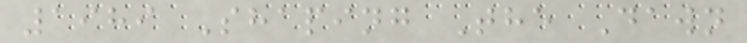1989 Shaping The Dawn
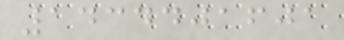1434401601
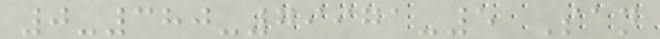0-380-79971-5 San
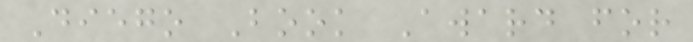Diego Book Award for
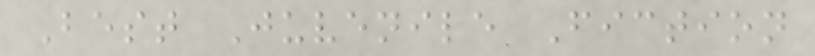Best Juvenile Fiction
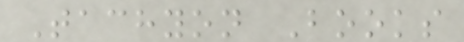Tachyon Books
